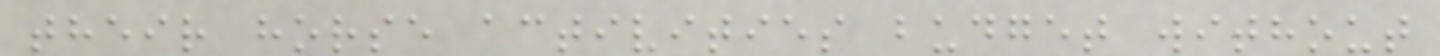their horse activities budget without
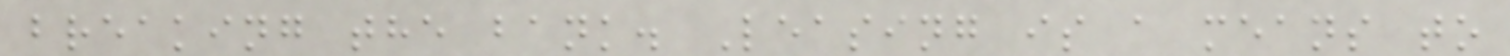breaking the bank. Leasing is a means to
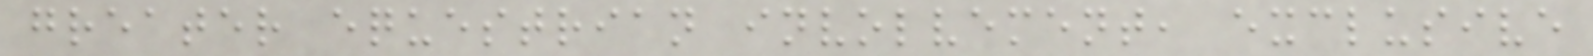greater equestrian involvement, exclusive
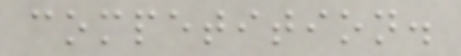competition.
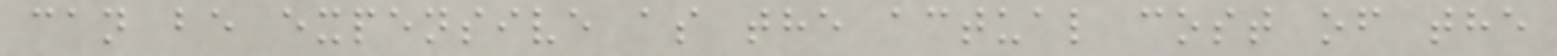can be expensive as the actual cost of the
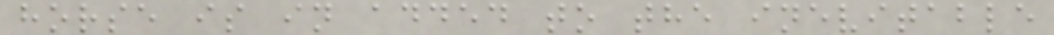horse is in added to the inevitable
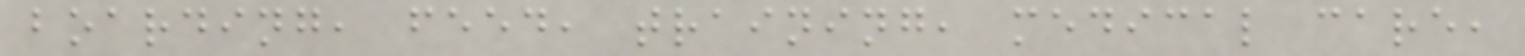boarding, feed, training, medical care,
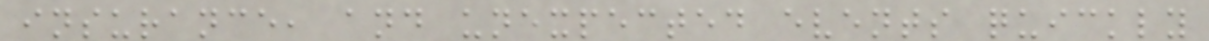insurance, and unexpected events quickly
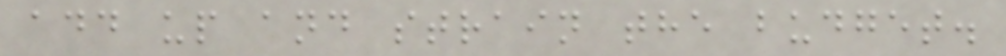add up and strain the budget.
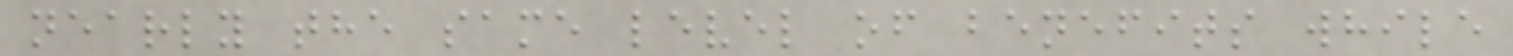nearly the same level of benefits while
